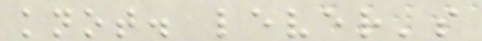knot. lever's
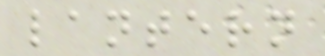lantern
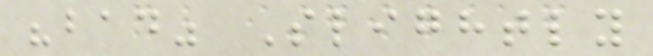"bad" Slightly
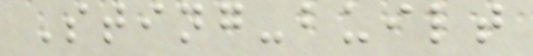Sting-built
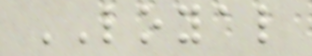LOYAL
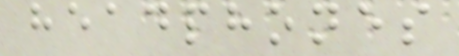headphones
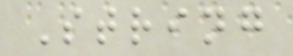String
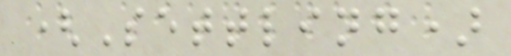(Settling)
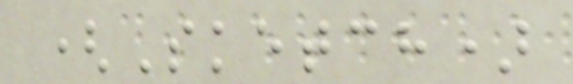(Sketch)
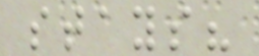stays?
